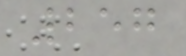257
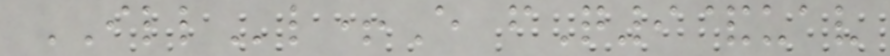ILLl+E fQ9&uav
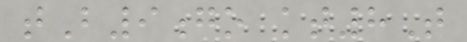tB9go kt8T
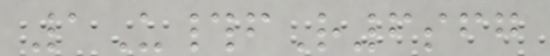1U#fR6sfg
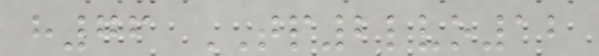h76 TP2lvo12
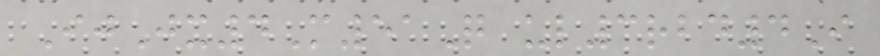IjJx4M51Q ul3rbd4I
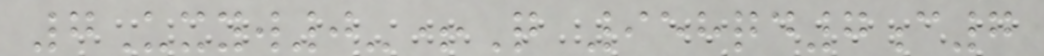7Uxyw0-+Q 958qd7c7
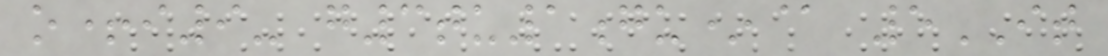o+i9- g3tu1gu*@ 5IT
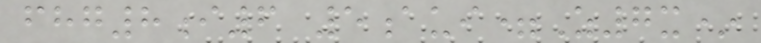fhg8i6 5aui=Z7x*
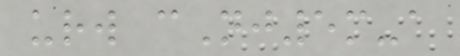urw cNj5m-a
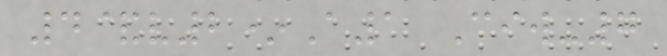4&v2*A1 Ciw-7
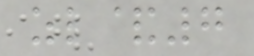zl&7
